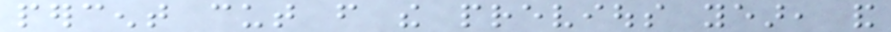percent cut from the previous year, and
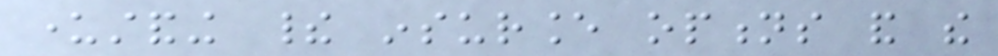understanding their insurance options and the
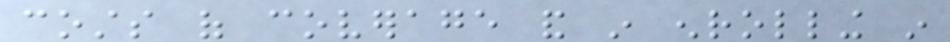costs of coverage and in enrolling in
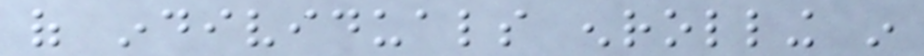of individuals enrolling in
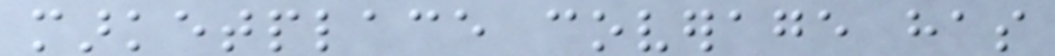marketplace coverage has
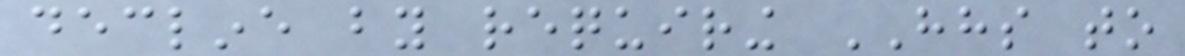decline by requiring HHS to
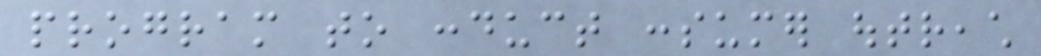program to conduct consumer outreach
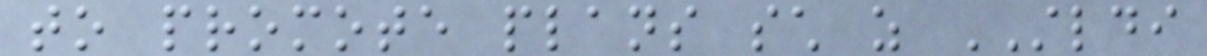to promote plans such as STLDI
